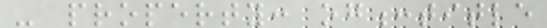- property: og:title
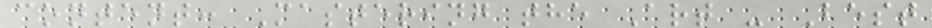content: Mastering the Art - Best
